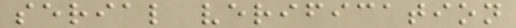serial verification
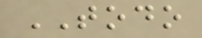TODO
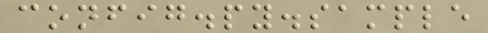config.py.sample
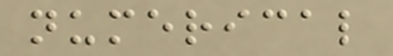numerical
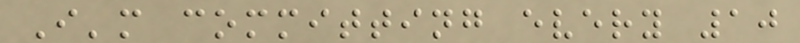I'm committing every 10
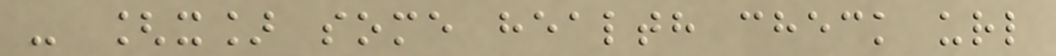- [x] some health check url
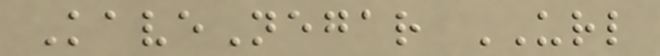KaveNegar URL
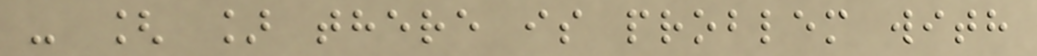- [ ] there is problem with
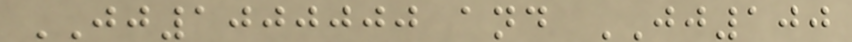JJ1000000 and JJ100
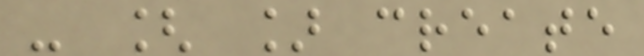- [ ] create
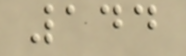144
